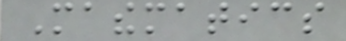Mathematics
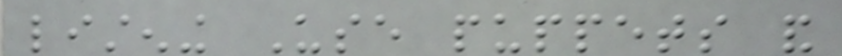listening Use puppets and
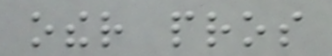other pros
